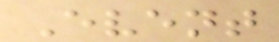Event
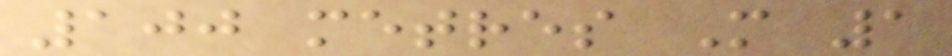100 metres M 1
